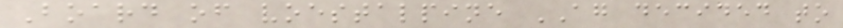Board of voestalpine AG decided to
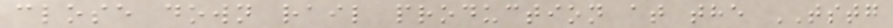close down rail production at the TSTG
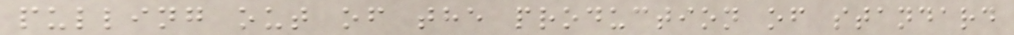pulling out of the production of standard
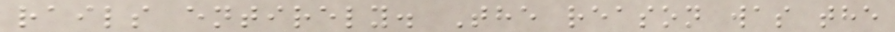rails entirely. The reason was the
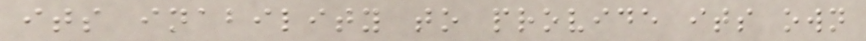its inability to provide its own
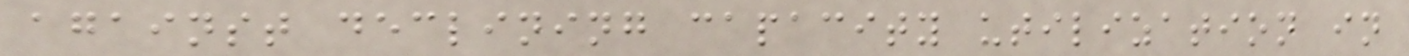against declining capacity utilization in
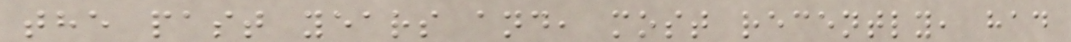the past years and, most recently, had
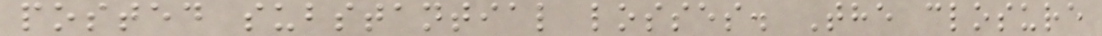posted substantial losses. The closure
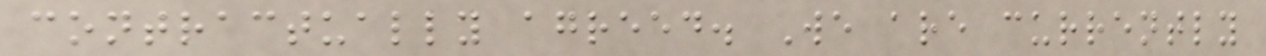contractually agreed. We are currently
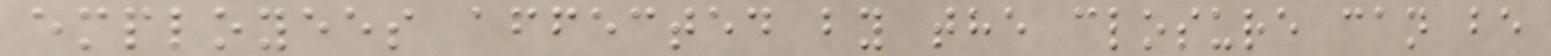employees affected by the closure can be
